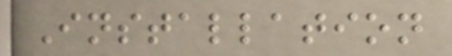Installation
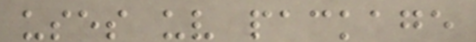uses uv package
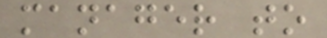manager to
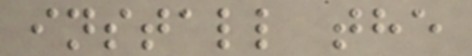install the
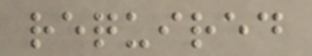required
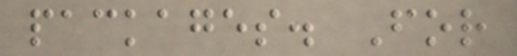packages. For
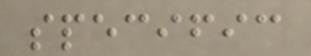specific
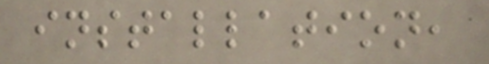installation,
